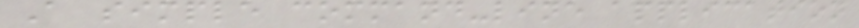A simple command-line application
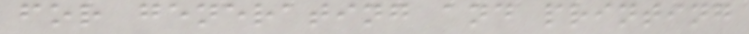for generating and printing
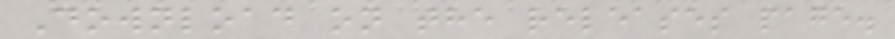Download on the releases page.
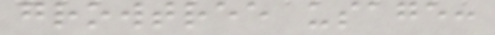growtree usage:
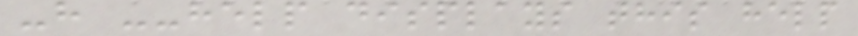-h --help displays this help
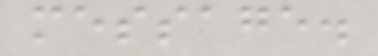message.
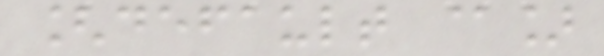[default @]
